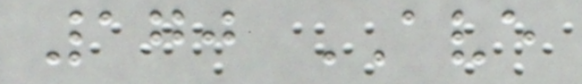170 AVE
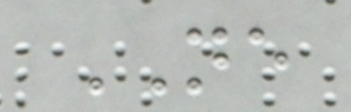NE
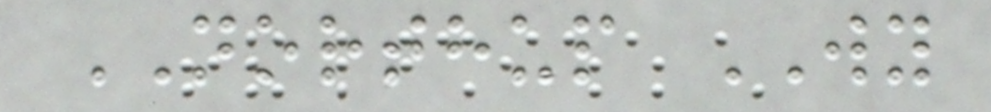NORTHUP WY
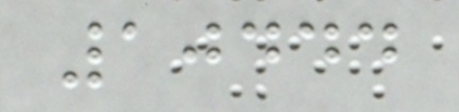10444
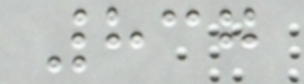837
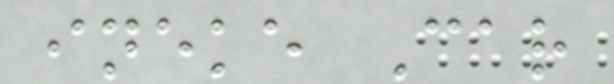ineke Car
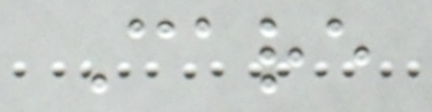Care
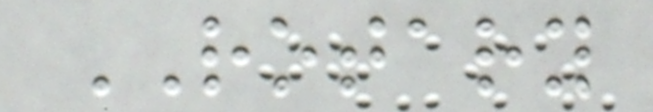ROTARY
